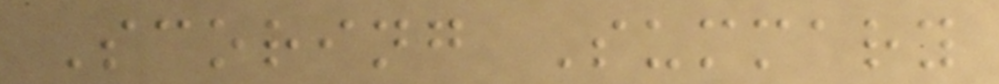Scoring Summary
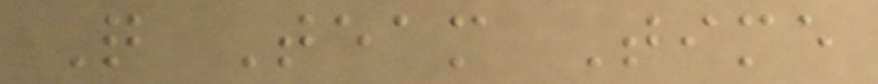Q Team Time
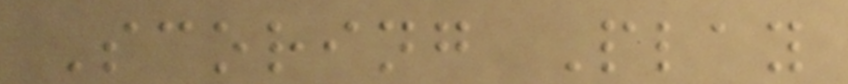Scoring Play
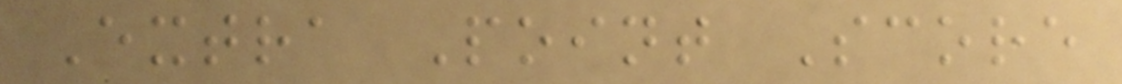Extra Point Score
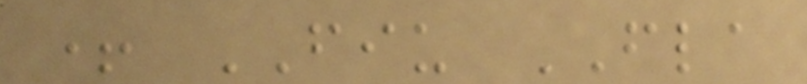+ FIU FLA
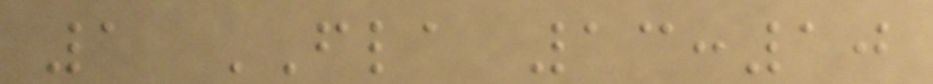1 FLA 13:10
